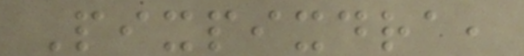Pixpixdra,
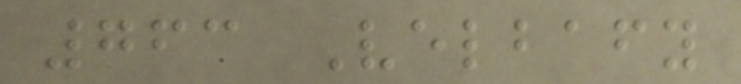763 Velbafy
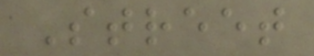Street
